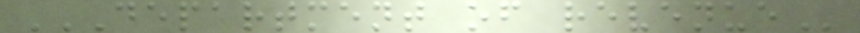DEPARTMENT OF REVENUE
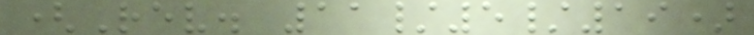(Rev. 11/5/19)
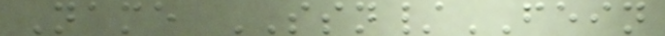Name SSN/FEIN
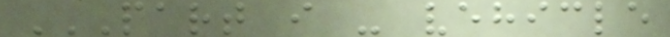PART I - VEHICLE
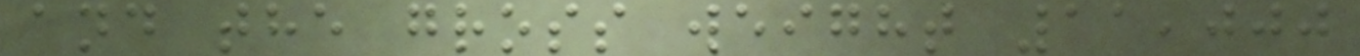and the gross weight 11,000
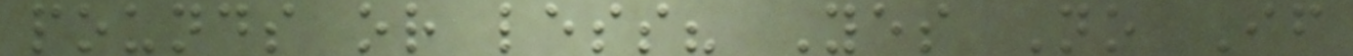pounds or less? Yes No If
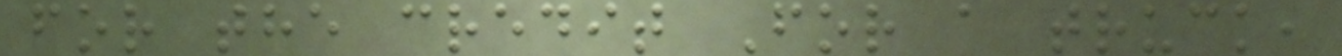for the credit For a truck,
